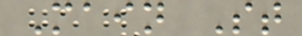Main St
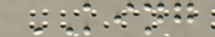KING
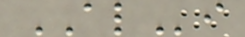ALi
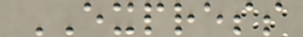EXPRESS
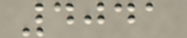4041
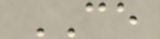CE
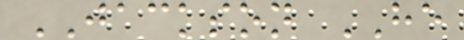JACKSON HE
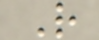R
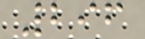296
